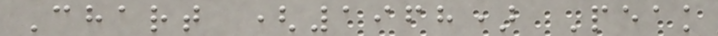Chart (1968) Peak
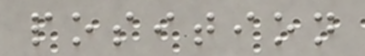position
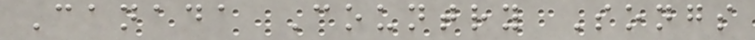Canada Country Songs
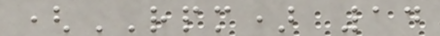(RPM) 14
